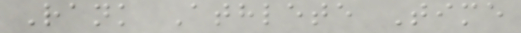Rank Athlete Time
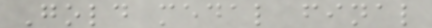Gold medal final
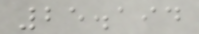25.194
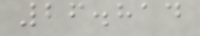26.814
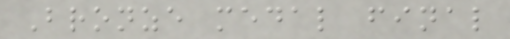Bronze medal final
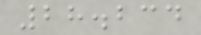28.234
